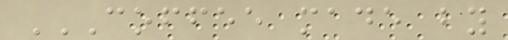COFFEE MADE BY
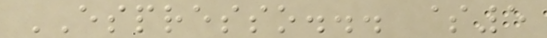ESPRESSO... $5
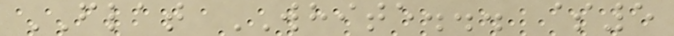FLAT WHITE... $5
